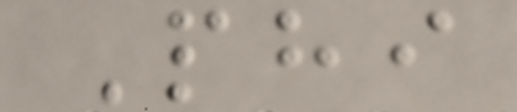Phi
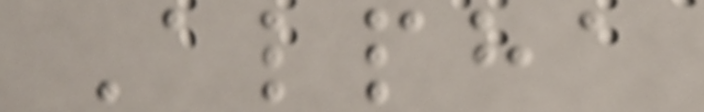Alpha
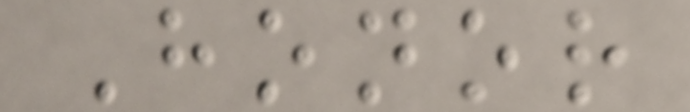Honor
